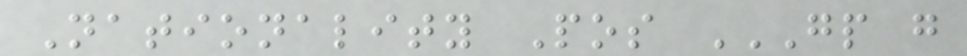Nationality Pos GP G
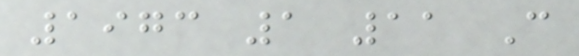1973 1 11 C
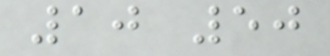10 50
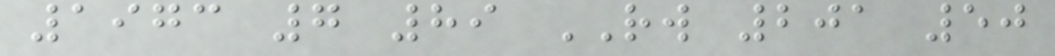1973 7 89 RW 201 50
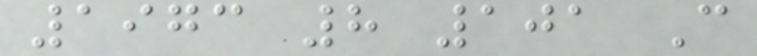1973 8 101 C
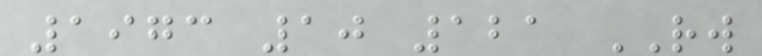1973 10 121 RW
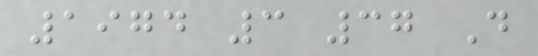1974 3 37 D
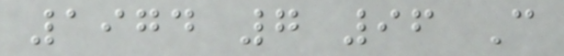1974 7 96 C
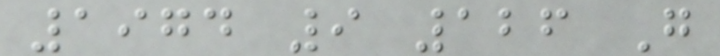1974 9 126 G
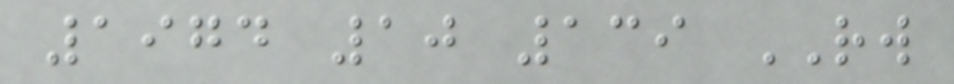1974 10 139 RW
